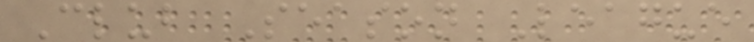Club Season League
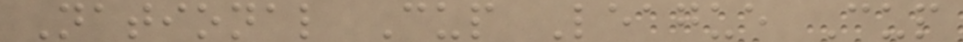National Cup League Cup
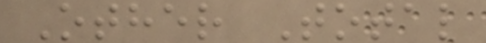Other Total
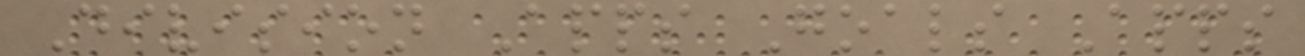Division Apps Goals Apps
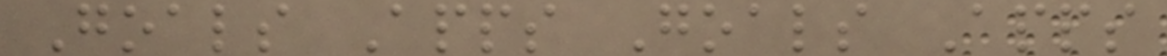Goals Apps Goals Apps
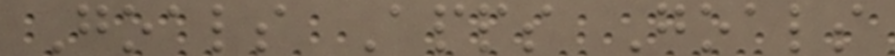Goals Apps Goals
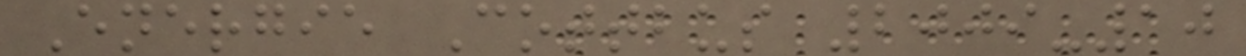Energie Cottbus 2009-10
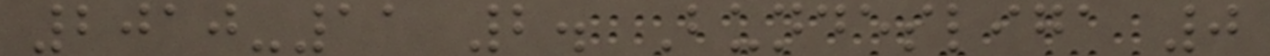2010-11 2. Bundesliga 0
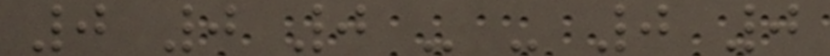0 0 0 - - 0 0
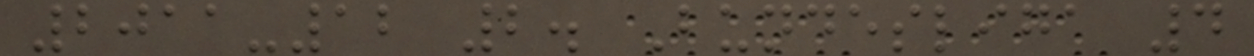2011-12 2. Bundesliga 4
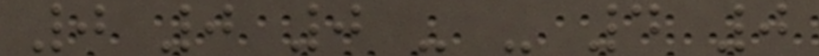0 0 0 - - 4 0
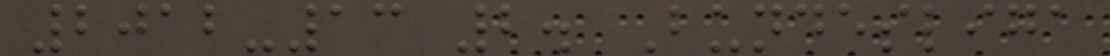2012-13 2. Bundesliga
